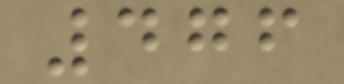476
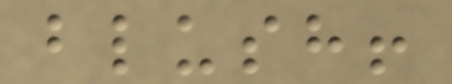blush!
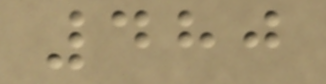480
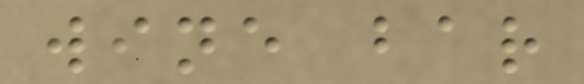wine bar
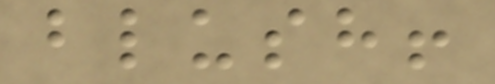blush!
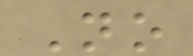No
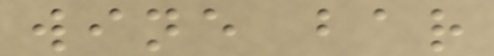wine bar
